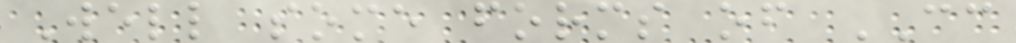Well some forms of CC
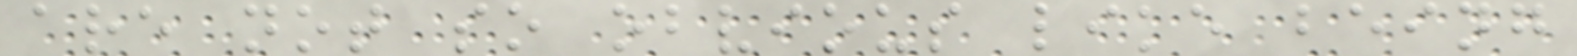are not so obvious like being
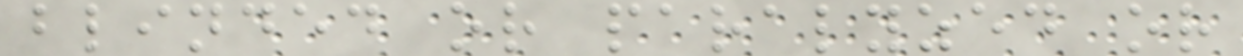blinded or paralyzed or
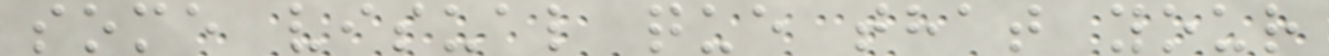some visual que that your
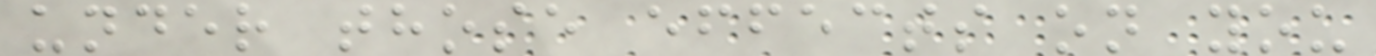under those effects on you
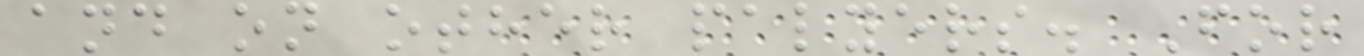and on other palyers. For
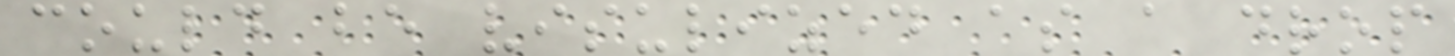could be visulized as a drop
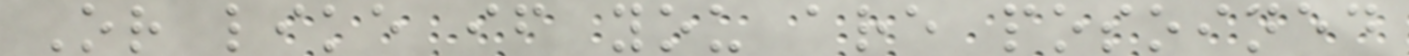Or like if you are posoined
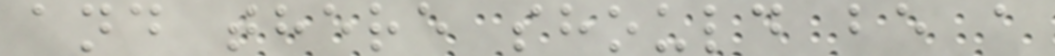and there should be a
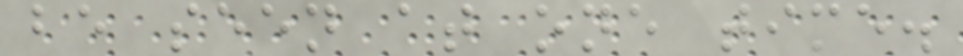be seen at one time.
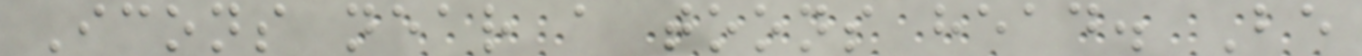Icons near a toons head. Be
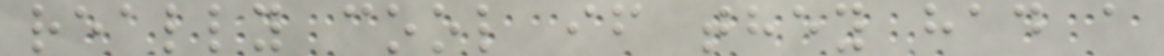really cool if they had a
